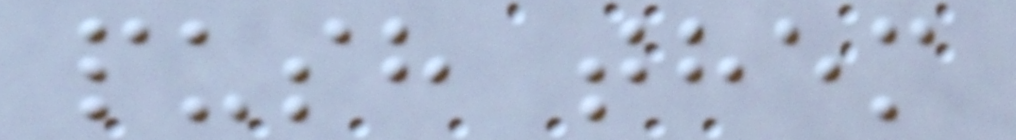push them
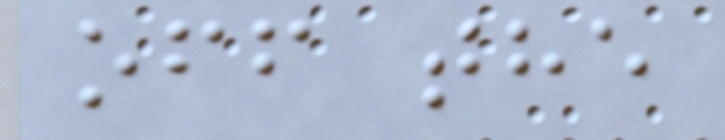off the
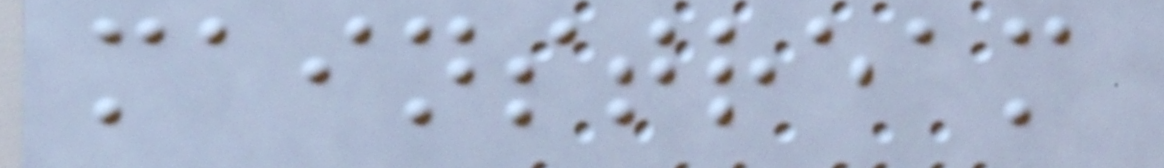mainstream
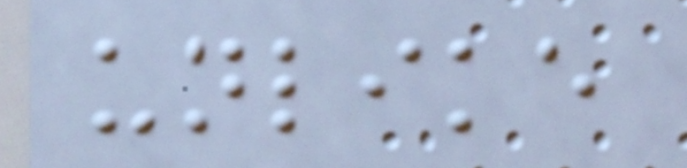unlike
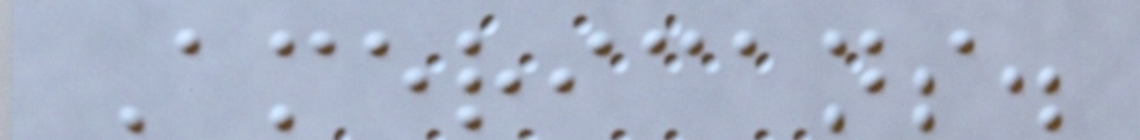Americans.
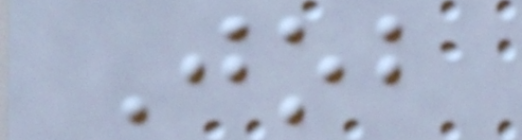Job
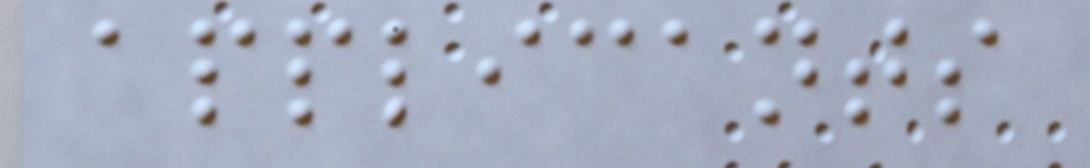applicants
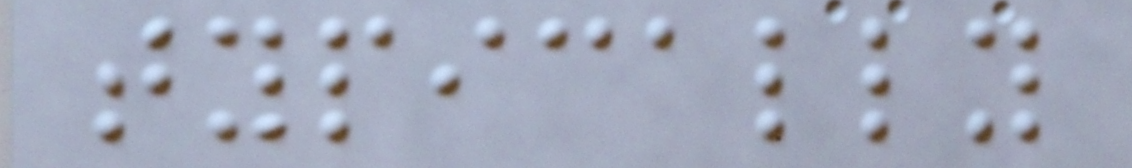typically
